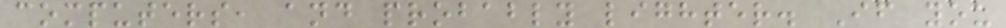computers, and probably lighter. If you
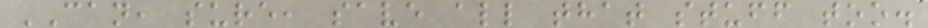CAN, sure, save all that stuff too.
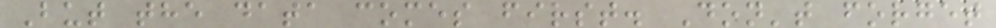But the data comes first. Don't forget
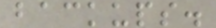backups.
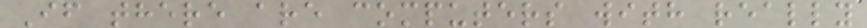If there are computers with really
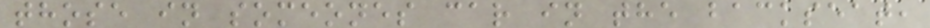those in someones car in the backseat,
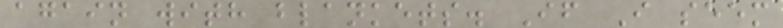again with blankets. If I seem
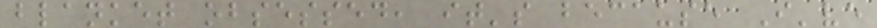blanket obsessed, it's because I've
